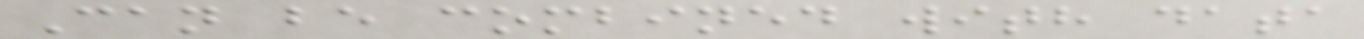Can be combined with data
